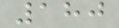180
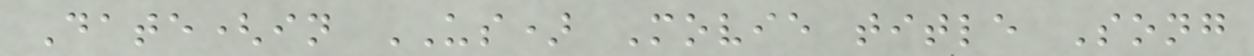Date(in US) Movie title Song
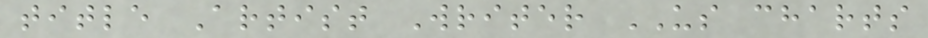title Artist Writer US charts
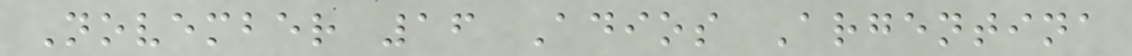November 16 Adios Argentina
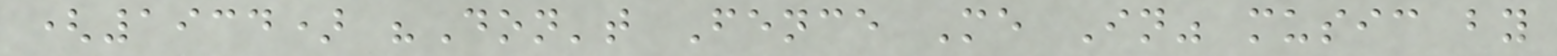(1934) "Don't Fence Me In" music by
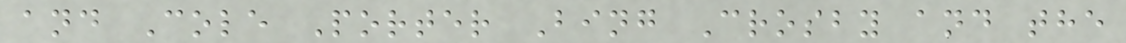and Cole Porter Bing Crosby and the
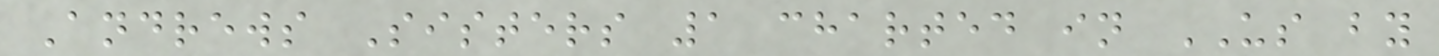Andrews Sisters 1 charted in US by
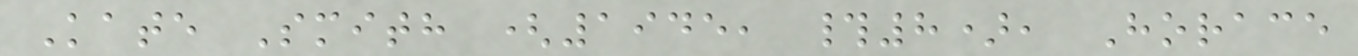Kate Smith (1945, #8), Horace
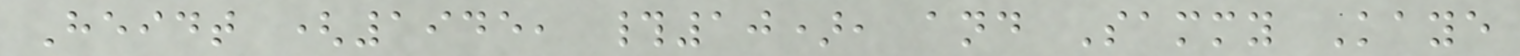Heidt (1945, #10), and Sammy Kaye
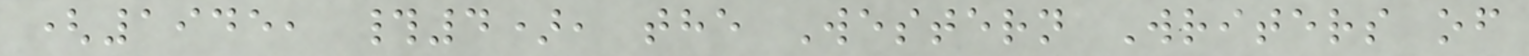(1945, #4), the Western Writers of
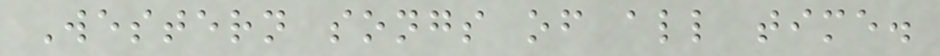Western songs of all time.
